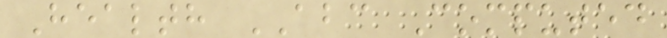Health ABC Computed
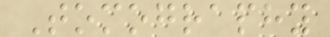Tomography
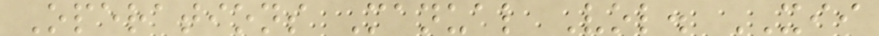Operations Manual Vol. XII
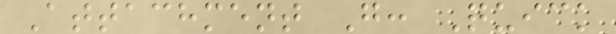Attachment G: Quick
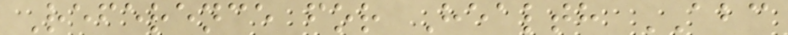Reference for Health ABC
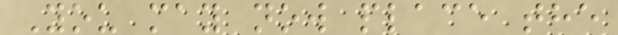You may now place the
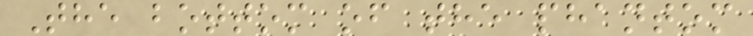The bottom of the phantom
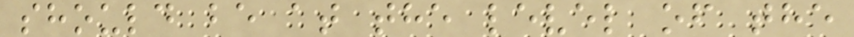should be at the level of the
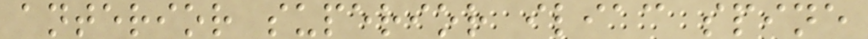anterior superior iliac spine
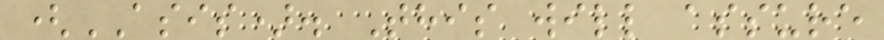(ASIS). This will assure
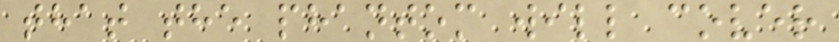that the phantom will cover
